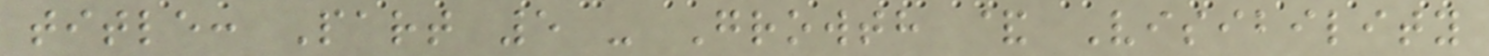title: Part 5 - Growth & Visibility
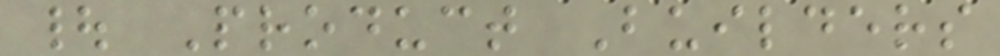| Product Builders
